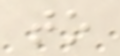to
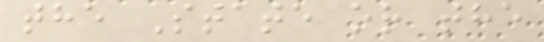the State or the
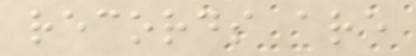records are
